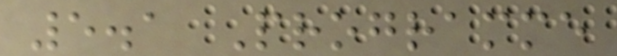5.1 Programme
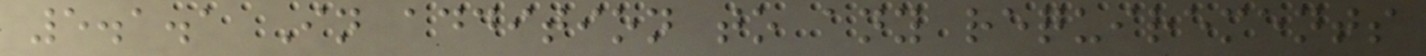5.1.1 In addition to any requirements
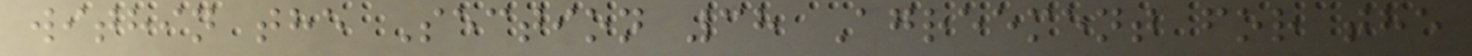within the Section 38 Agreement for the
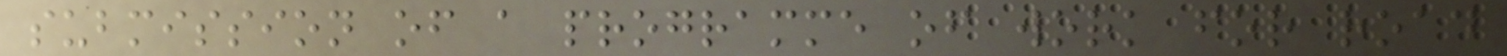submission of a programme of work for road
